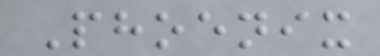Phoenix
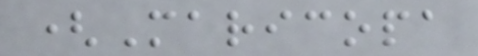(Maricopa
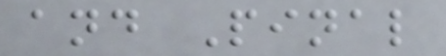and Pinal
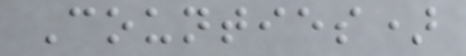Counties)
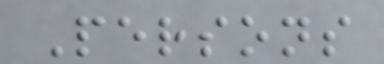Persons
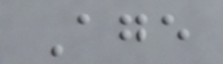Age
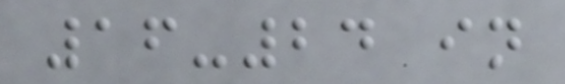16-24 in
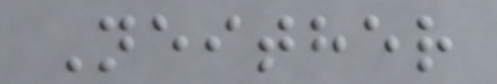Neither
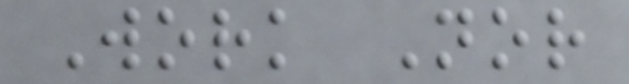Work Nor
